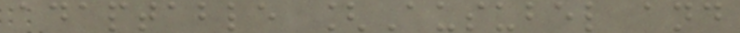adaptable [Ausubel and
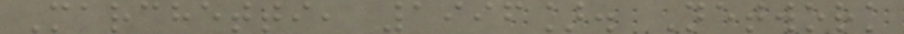Marchetti, 1996]. Network
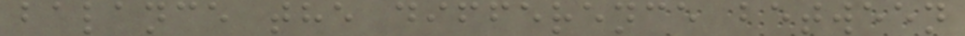balance the difference between
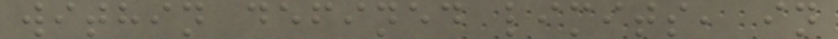within defined limits, in
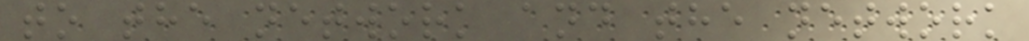to the network and the network
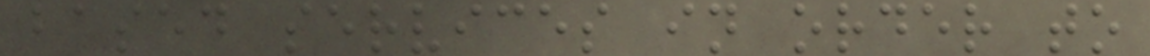based services in order to
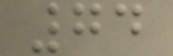74
